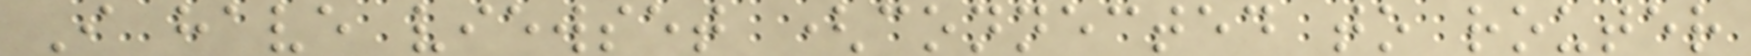I have viewset (connected to router
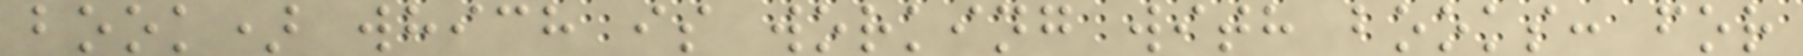book) which is working with books: for
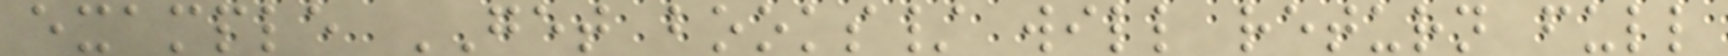example GET books/ will return full
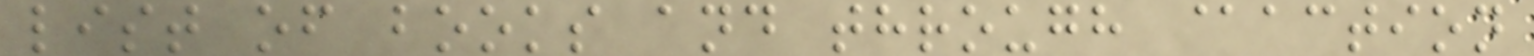list of books and through @action
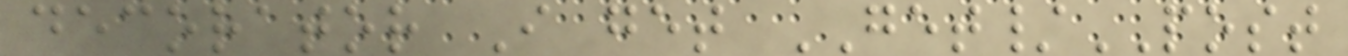decorator I get GET/POST
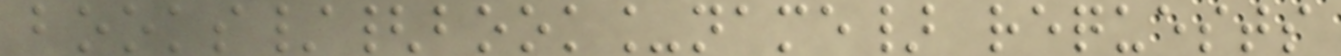books/{book_name} requests
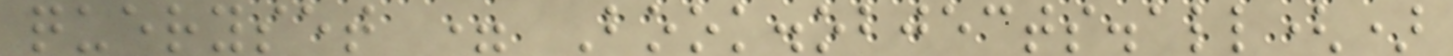queryset = Book.objects.all()
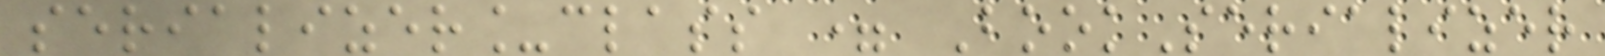serializer_class = BookSerializer
